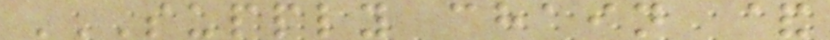SUPPLY CHAIN &
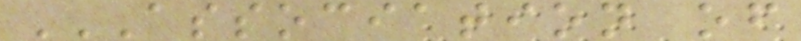ASSOCIATION OF
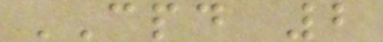CPD 2
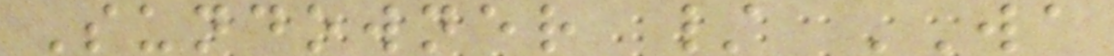Sundowner / WA
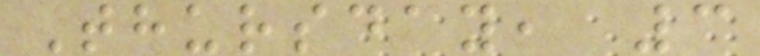Thursday, 3
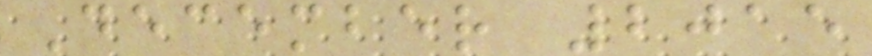December 2015
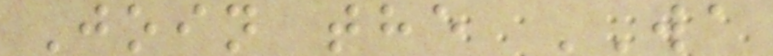Join the WA
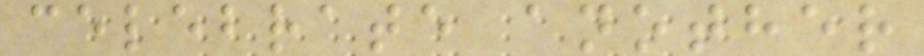celebrate another
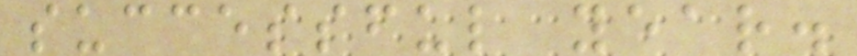successful year.
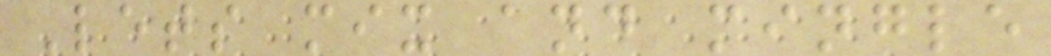Lets mix and mingle
